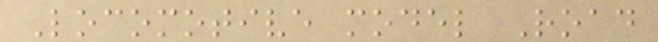Locomotive model Road
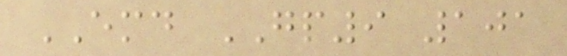EMD GP9 101
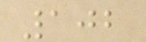102
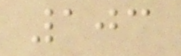103
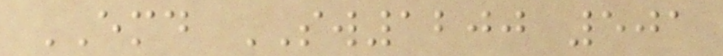EMD SW1200 501
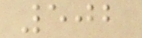502
